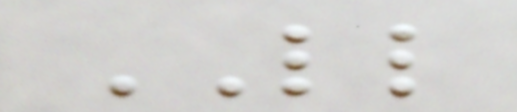LL
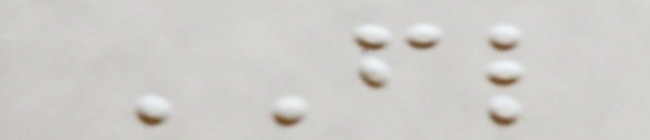FL
